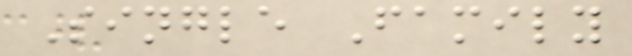Single Family
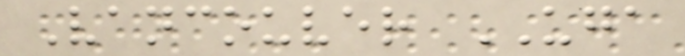Vancouver UGA
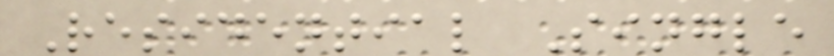Residential Single
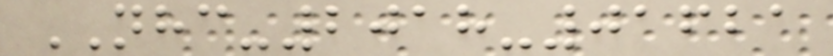NHC-2018-01621
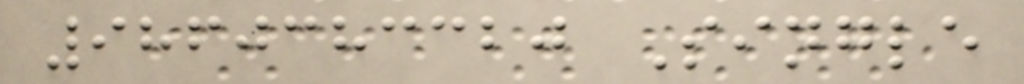9860383320 Single
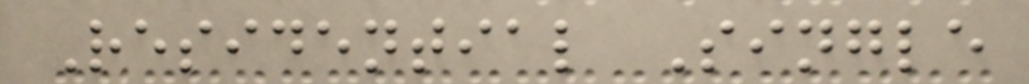Residential Single
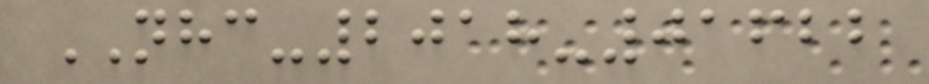NHC-2018-01622
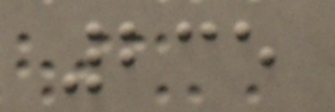235
